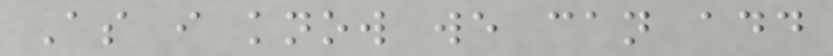As i know we can add
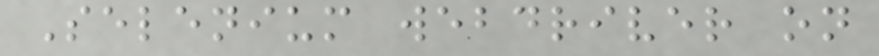Selenium webdriver on
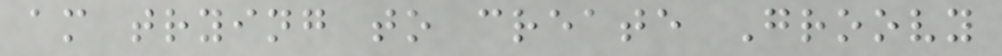am trying to create Groovy
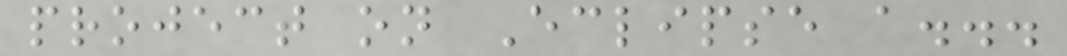project on Eclipse a...
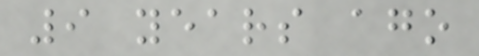9 years ago
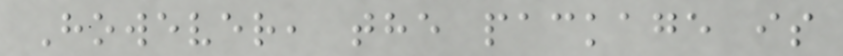However, the package is
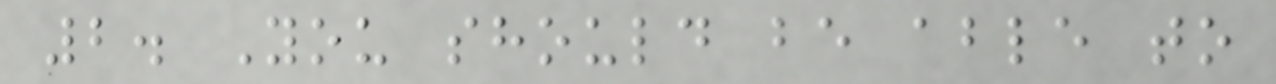2. You should be able to
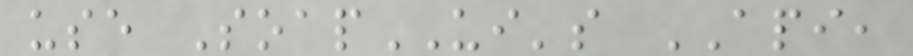use SoapUI's API,
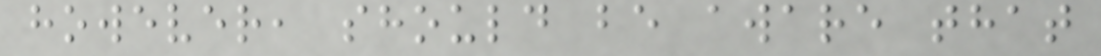however, should be aware that
